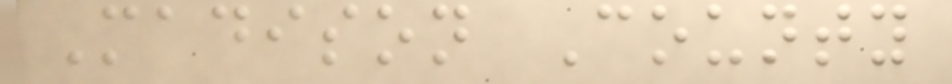Madison County
